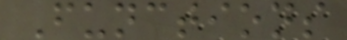Functions
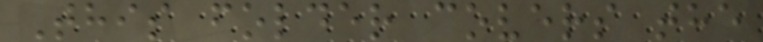This folder covers the
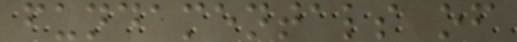fundamentals of
